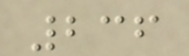236
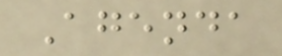Agenda
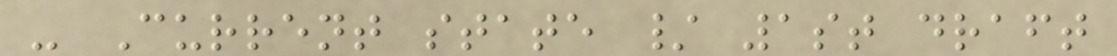- Current state / 1st draft
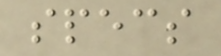specs
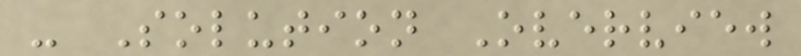- Solution Overview
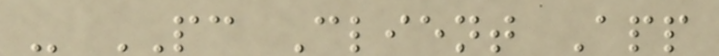- PC Client App
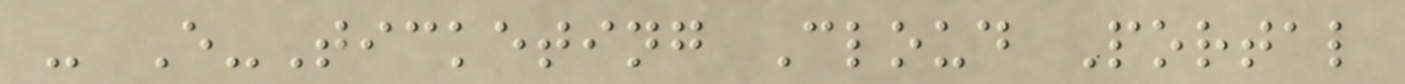- E-Ticketing Cloud Portal
